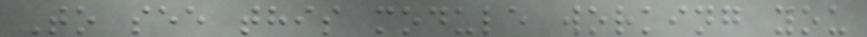To see this module working you
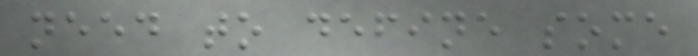need to define some
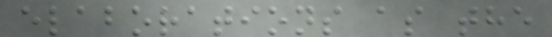elaborations as the
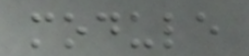module
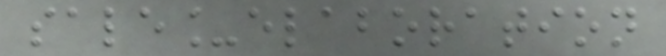sale_elaboration
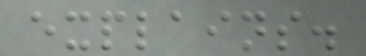explains.
